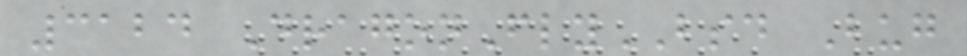3124 DragonFlyBSD Bug
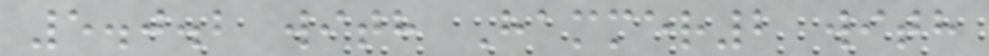5.0.2 with Hammer2 with
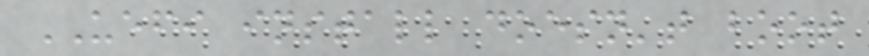UEFI install doesn't boot
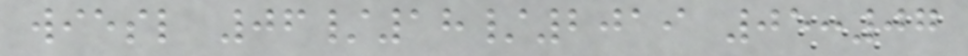wiesl 06/18/2019 05:07
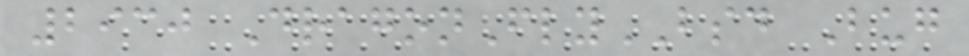2930 DragonFlyBSD Bug
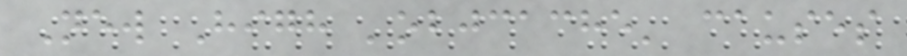New High 'objcache' causes
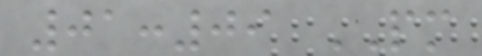01:09 PM
